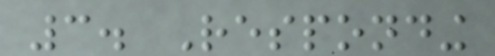3. Responding
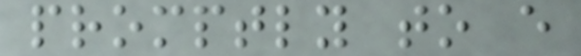promptly to every
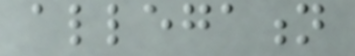allegation
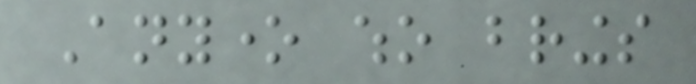Anyone who brings
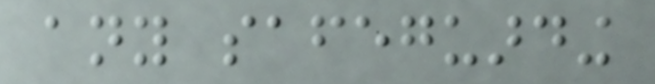any safeguarding
